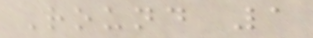Round 1
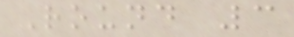Round 3
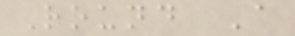Round A
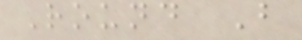Round B
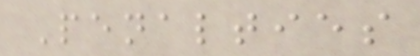Penalties
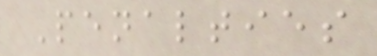Penalties
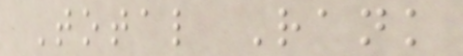Total Rank
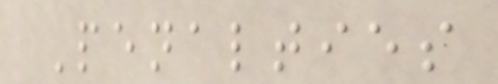Penalties
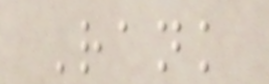Rank
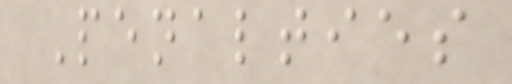Penalties
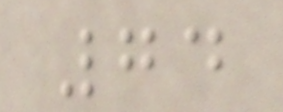74
